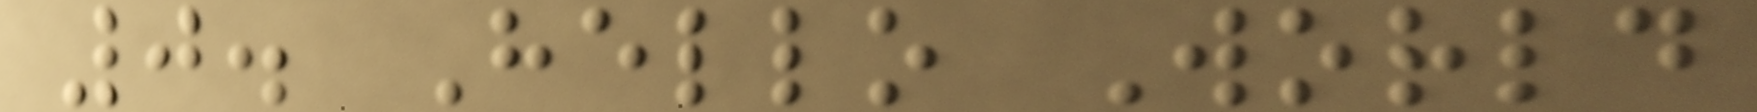0. Hello World
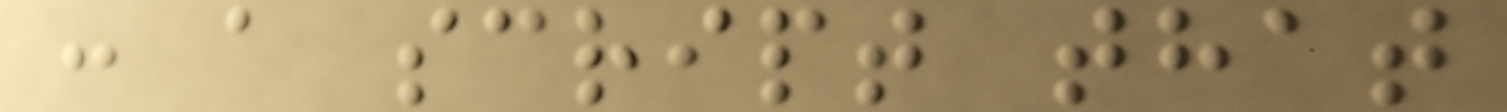: a script that
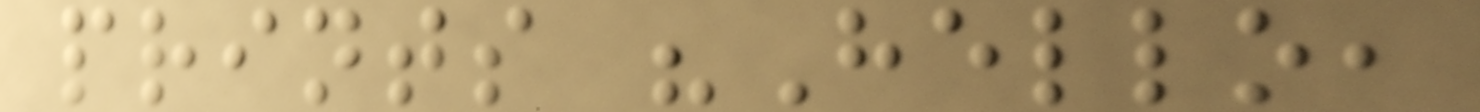prints "Hello,
